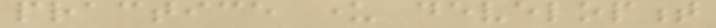practice under development
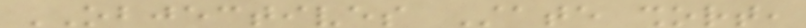OBJECTIVES State short,
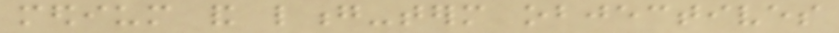medium and long-term objectives
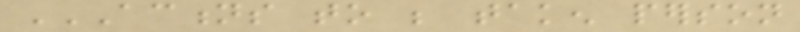ACTIONS TO BE TAKEN PERSON
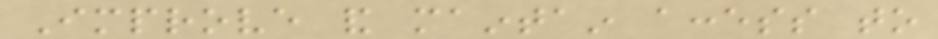Improve and maintain access to
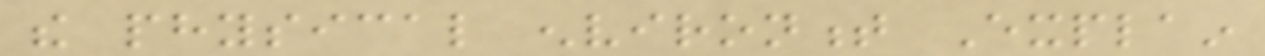the physical environment Explain
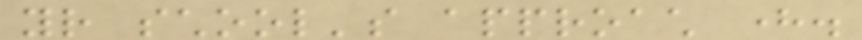your school's approach here.
